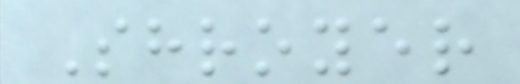Shroyer
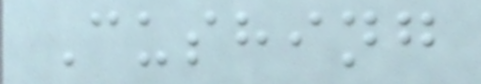Cushing
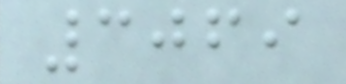3069
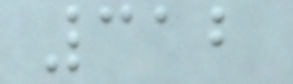312
